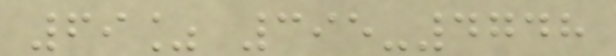69% 395-4748
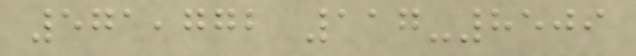571,772 117-8509
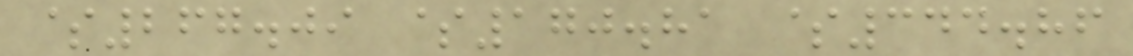$267.09 $170.81 $344.86
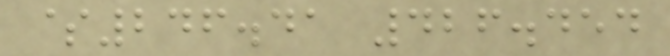$246.41 426.454
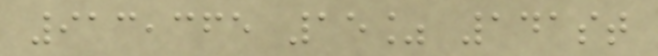913,365 15% 141st
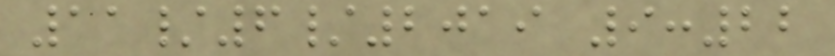11/6/2019 9:22
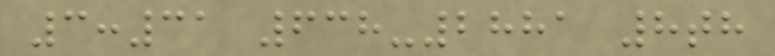3:31 638-2881 8th
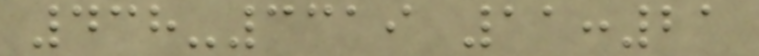438-3319 11:21
